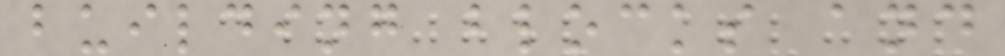building blocks and
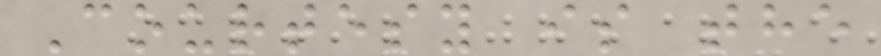Courtesy is the
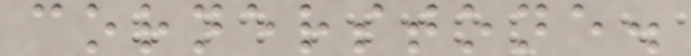cornerstone.
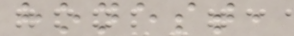honest,
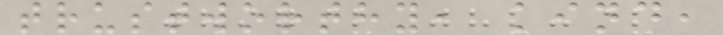trustworthy, kind,
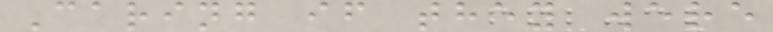Caring if they were
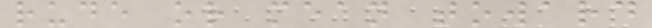rude or mean toward
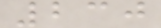230
